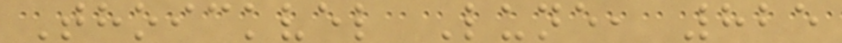Thoickvel Lune, 825
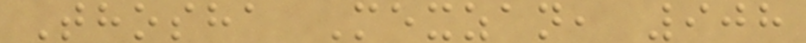Thosha Mexzan, 908
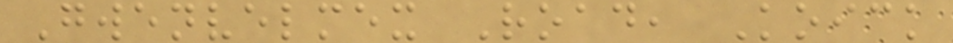Gwenvelmex Road, Koick
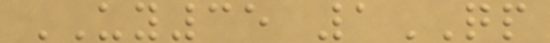UY35 1QP
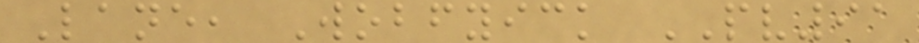Lane, Wobfyick PV91
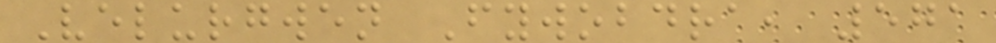Velurgwen Fywobdra, 571
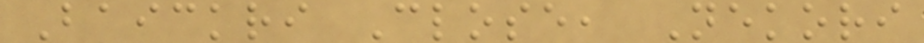Baickri Close, Nekori
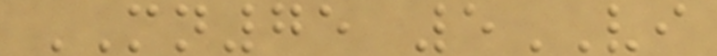MN75 5VI
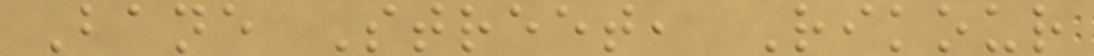Bane Street, Rikour
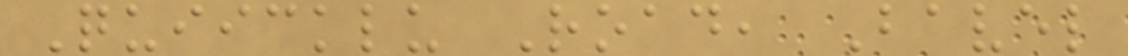Quiicklu Road, Bavel
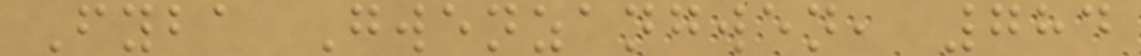Fyba Gwenzangwen, 784
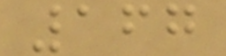167
